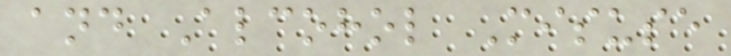and Alcohol Misuse
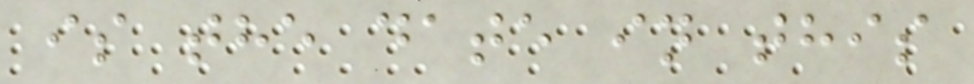is the date in this
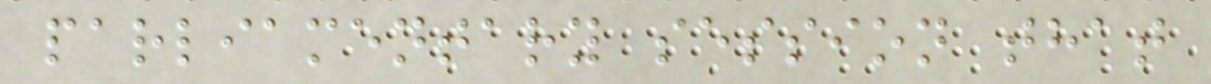parliamentary session that
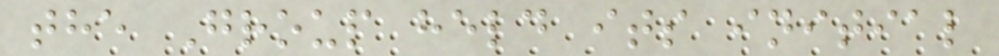the Group held its initial
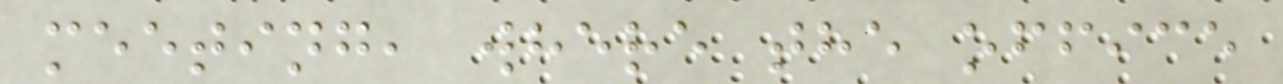meeting, where the office
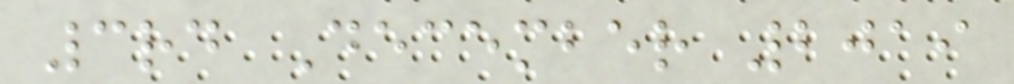3rd December 2019
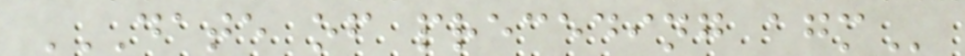DATE OF PRECEDING AGM
